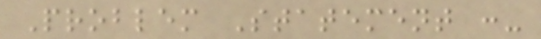Problem Statement :-
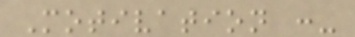Motivation :-
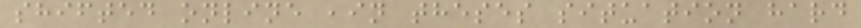shifted online ,in theses situation hard
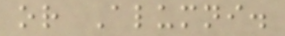or Alumni.
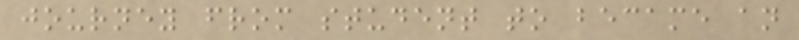journey from student to became an
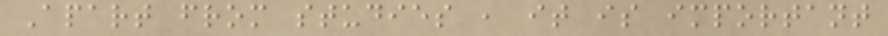Apart from studies , it is important
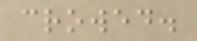crowed.
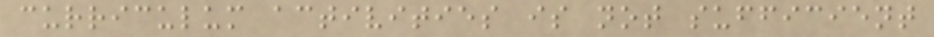curriculum activities is not sufficient
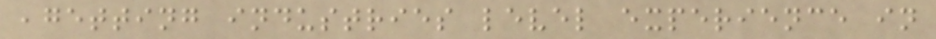,getting industries level experience in
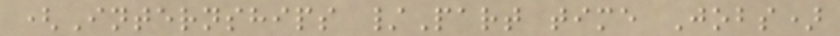(Internships /Part time Jobs)
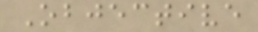Objective
